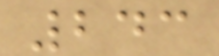243
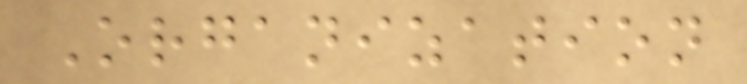Organization
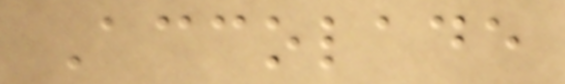Accolade
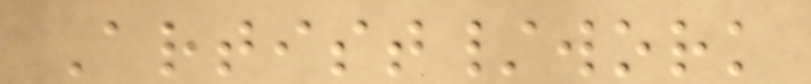Artist/work
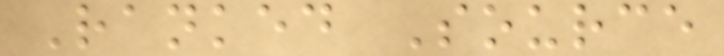Ranked Source
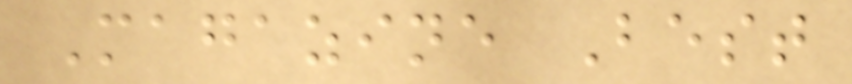Magazine Best
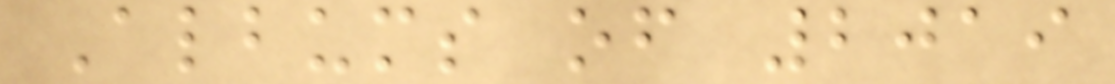Albums of 2019
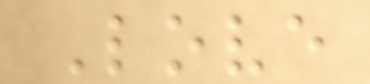Love
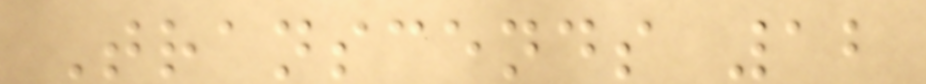Transcends 12
